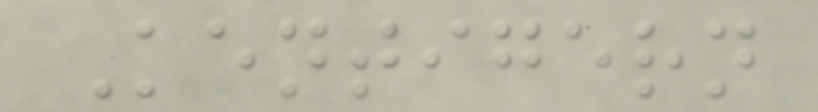Kentigern
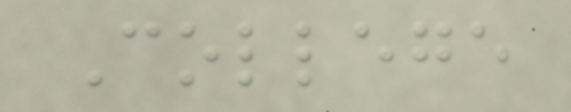College
